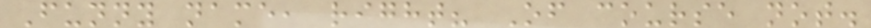Funny name, right? Of course not.
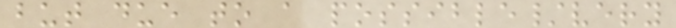but due to a possible/very
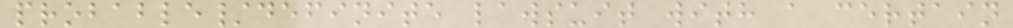probable/definite lawsuit with a certain
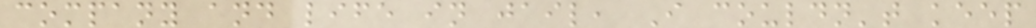company and life in jail, I couldn't keep
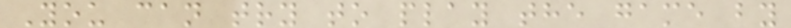You can try to play the game by
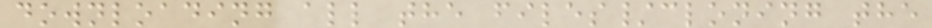downloading all the files/cloning the
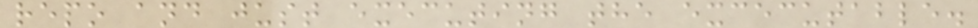repo and just executing the excecutable.
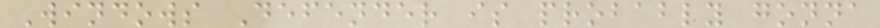Windows Defender is probably gonna
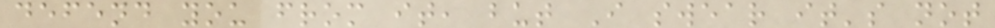defend you from it, but I swear it's not
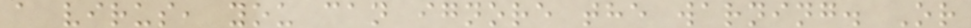a virus, you can ignore the warning. Or
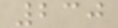230
